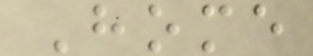Home
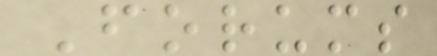Forums
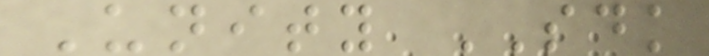Unity SDK
